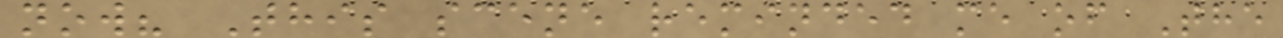now? This scene reminded me of The
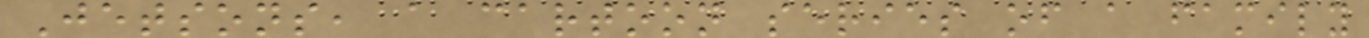Jetsons, a cartoon series of a family
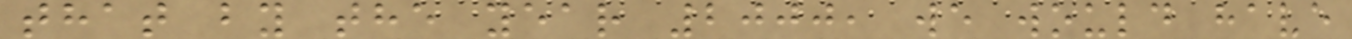that by the year 2000, we would have
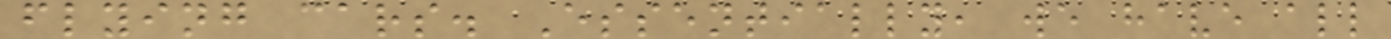flying cars. Essentially, we have all
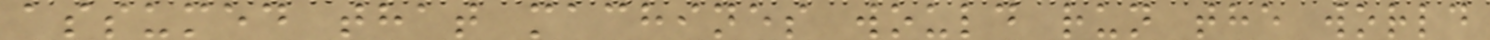assumed that machines would run the world
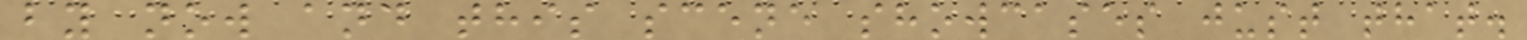by now and this scene showcases just that.
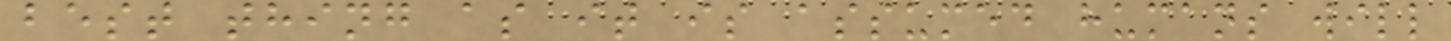best thing as it is assumed humans will
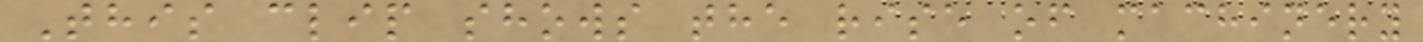This clip shows the rise of machinery
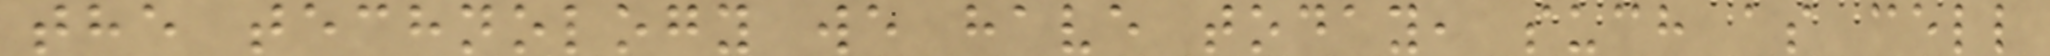the technology we have today, such as cell
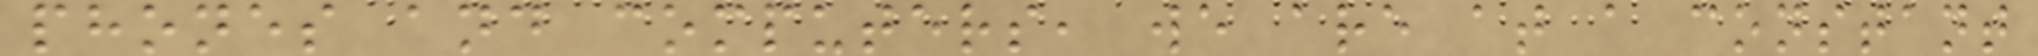phones and computers, we are at a constant
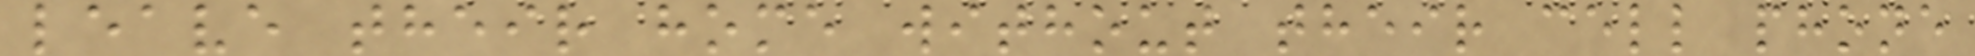leave their home without their cell phone
